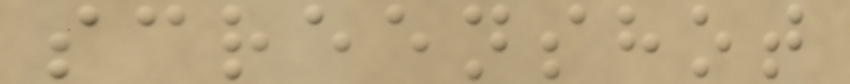screenshot
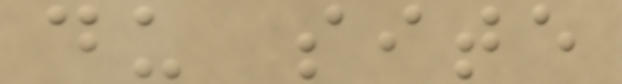du site
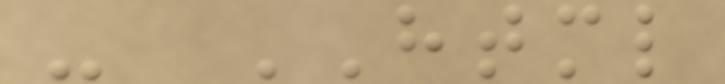- HTML
